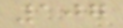107
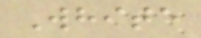White
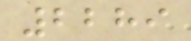2289
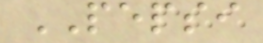PEPSI
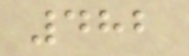482
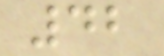42
